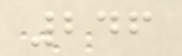246
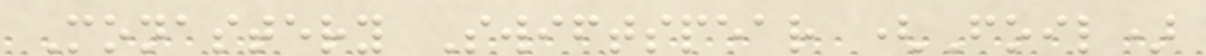Monastery Swiftspear (Foil)
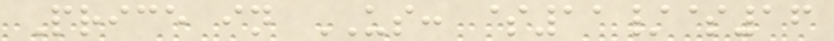Price in US: $11/$16
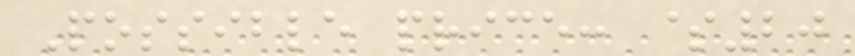Possible price: $20
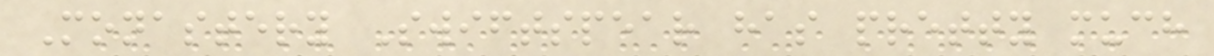Monastery Swiftspear has pretty much
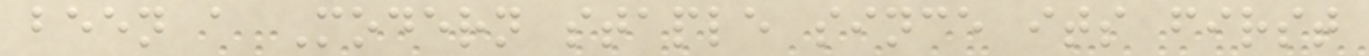been a Modern staple since its first
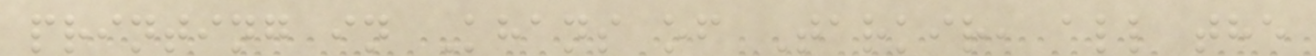printing in Khans of Tarkir, all the
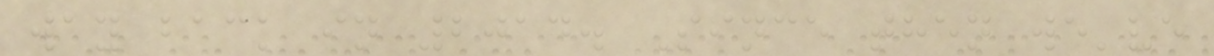way back in 2014. Since then we've
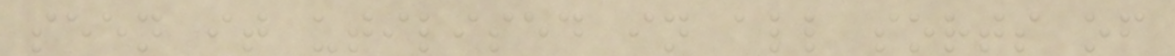seen it utilised in all sorts of
